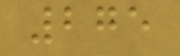275
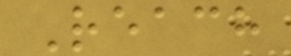Reach
